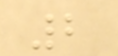2
